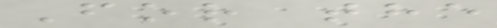For the
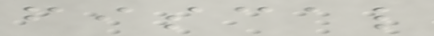fiscal
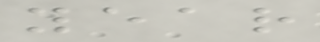year
